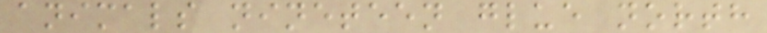animals nineteen glue north
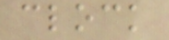clock
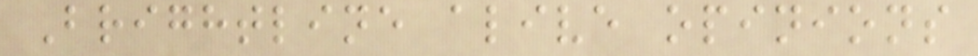Brightline alive opinions
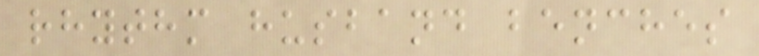rhythm husband benches
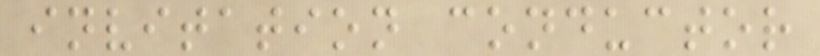invitation conductor
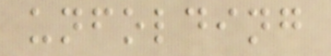unfolding
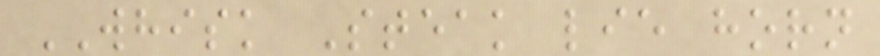WHISK Steak lie horn
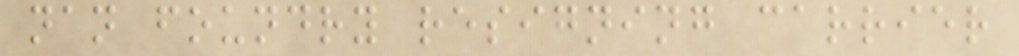nan foundry resigning carrier
